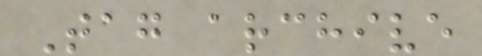Tag archive
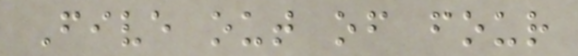Five out of four
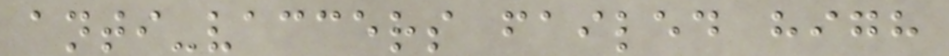anti-vaccers failed high
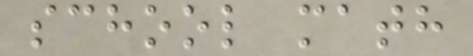school math
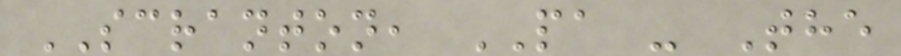SCRANTON, PA - The
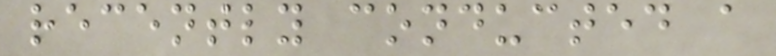recently conducted a
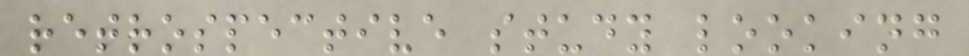retrospective study looking
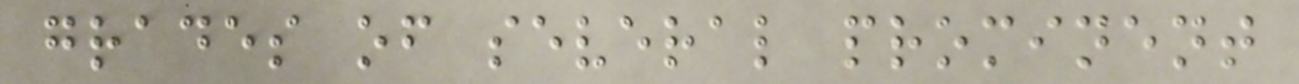grades of several prominent
